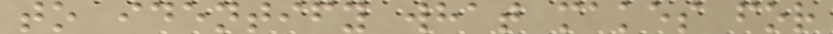to identify what makes for
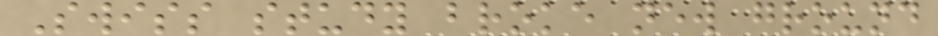Swiss study broke new ground
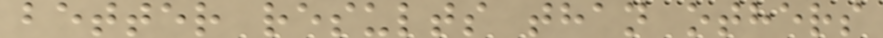better results than others
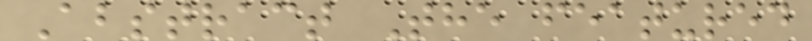Abstract The featured
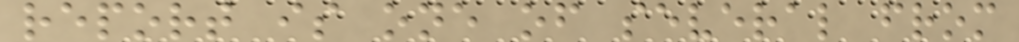report is one of several from
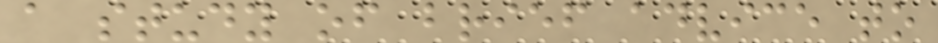a study of brief advice to
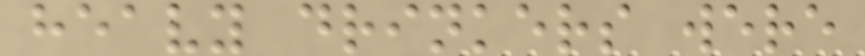heavy drinkers were
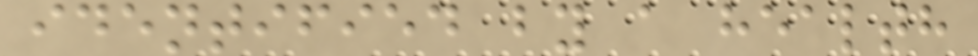identified by a health
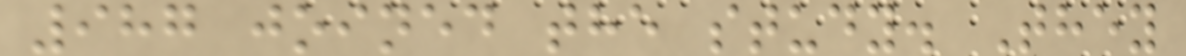987 joined the study. They
